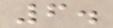6.
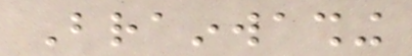Brainwashing
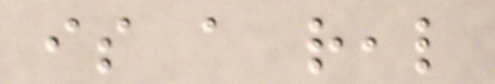is a real
